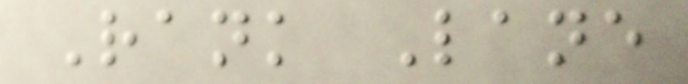Rank Lane
